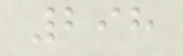298
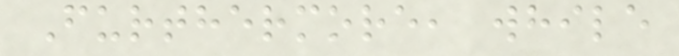Furthermore, while
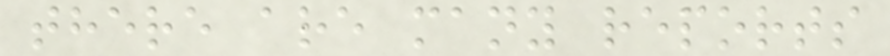there are many reports
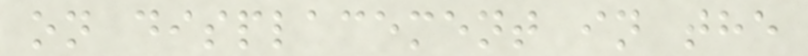on displacement in the
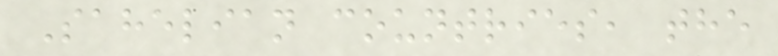Sahelian countries, the
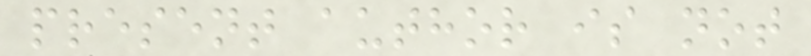present author is not
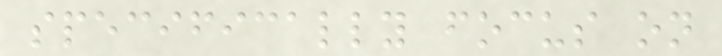specifically focus on
